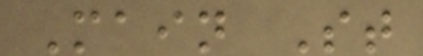Main St
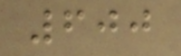600
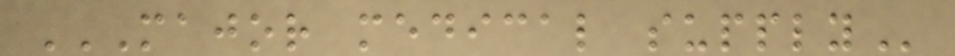MAJOR MEDICAL SUPPLY
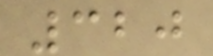320
